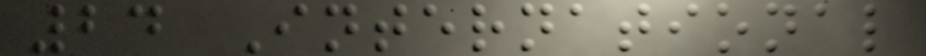24 International
